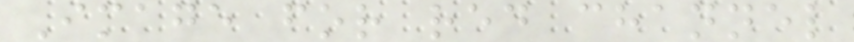Image for red channel
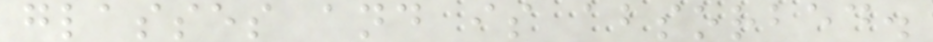glasses and is absorbed.
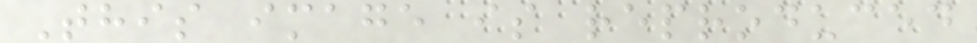This image is reproduced
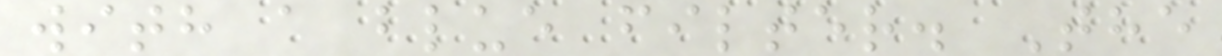with a blue filter. The
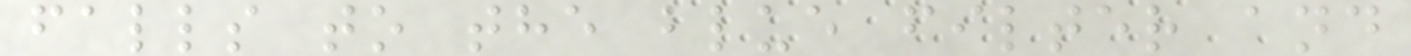falls to the blue filter and
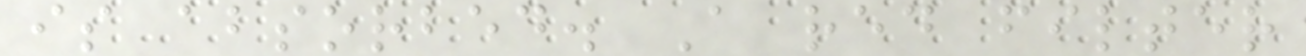is absorbed. A red filter
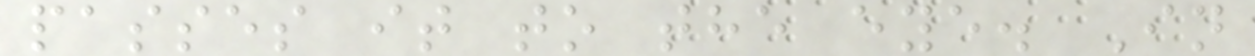passes it to the eye. In
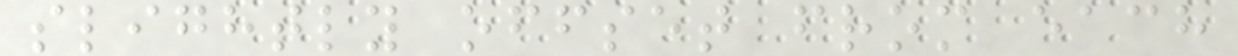slightly offset from each
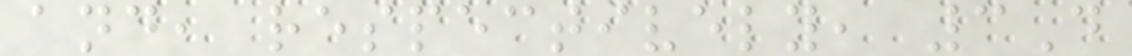and, respectively, 3D
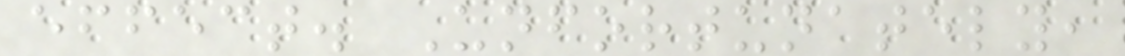effect. Unfortunately,
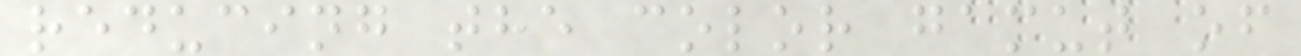reducing the color gamut of
